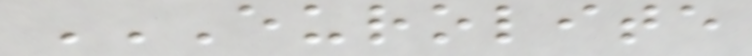EUROLITE
